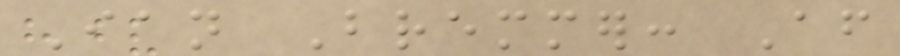Ian Bremmer: After
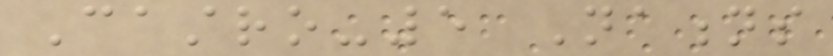Castro-5 Nations
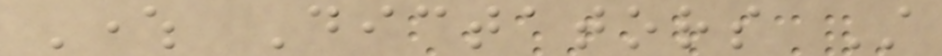Where Dictators Still
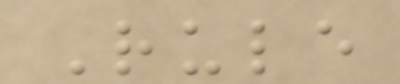Rule
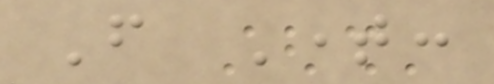From Time:
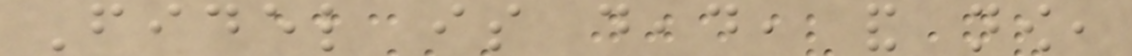Fidel is dead, and now,
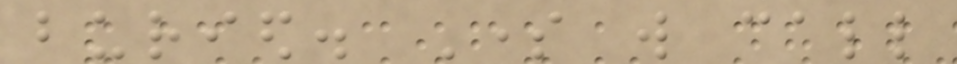buried. Some will call
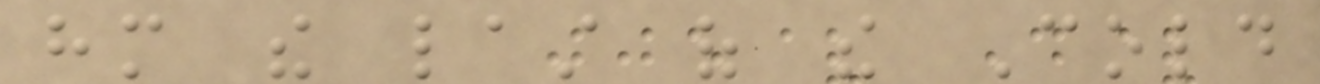him the last of the Cold
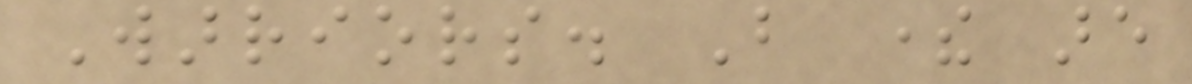Warriors. But there are
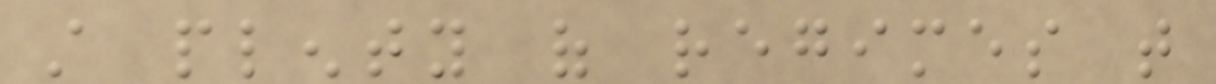still plenty of regimes that
